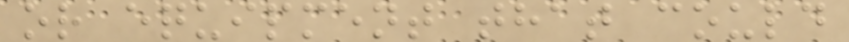or equipment that could
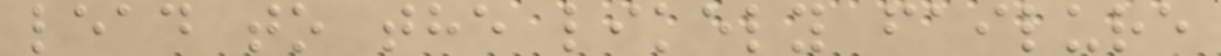lead to the likely failure
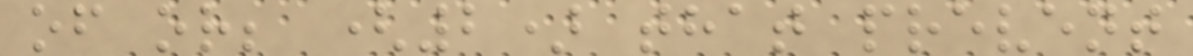of or; (2) that prevent
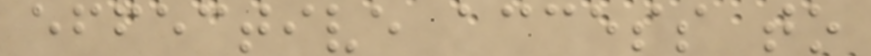effective access to
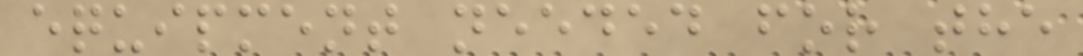equipment needed for the
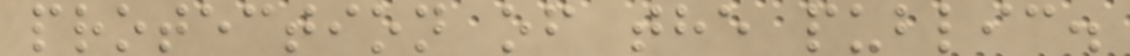protection of the public.
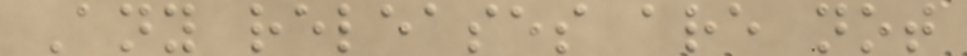Any releases are not
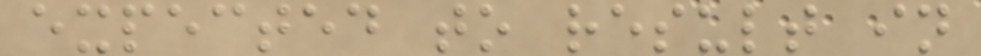expected to result in
